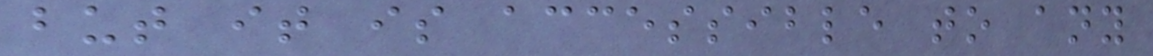but it is accessible to any
